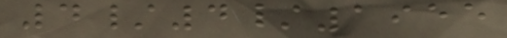4/4/1955
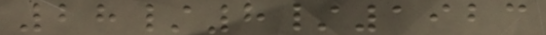28/8/1923
